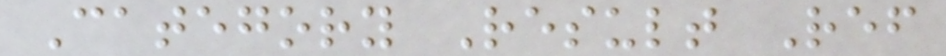Category Result Ref
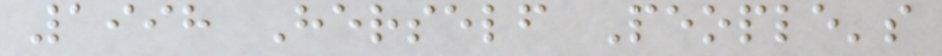1998 Herself People's
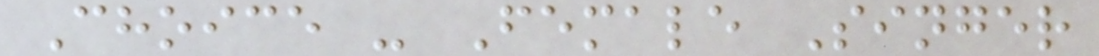Choice - Female Singer
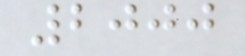2000
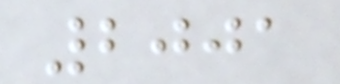2001
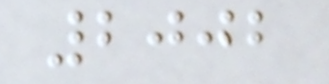2002
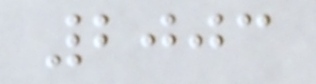2003
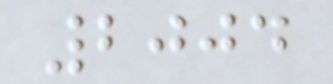2004
